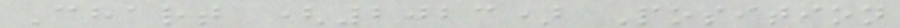Chart (2023) Position
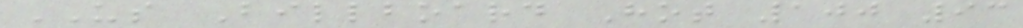US Billboard Hot 100 93
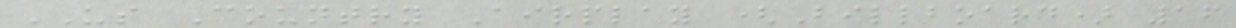US Country Airplay (Billboard) 16
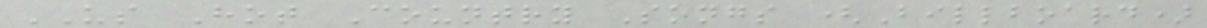US Hot Country Songs (Billboard)
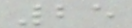25
